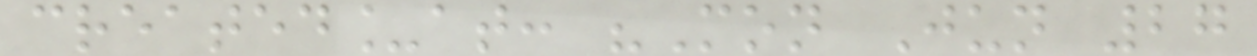created_at: "Mon Jun 27
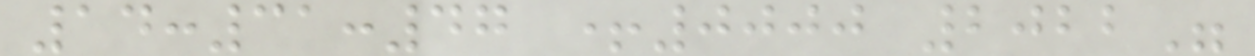14:31:47 +0000 2022"
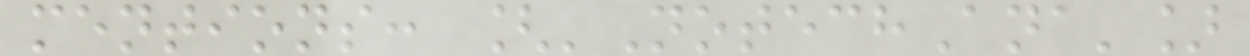mentions: ['NotechAna']
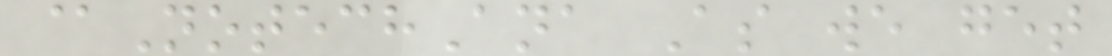@NotechAna As we get
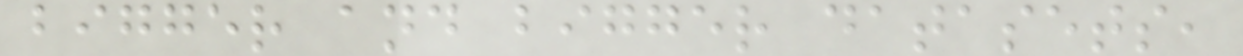bigger and bigger datasets,
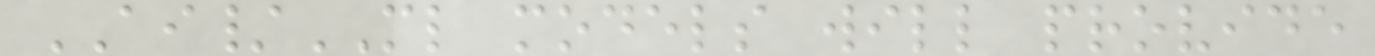AI/ML models will provide
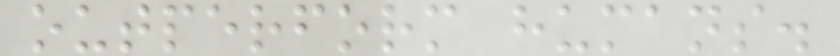outperform humans.
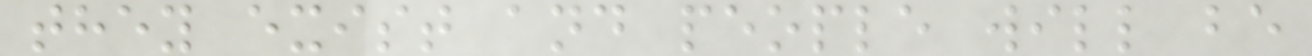they exist and people will be
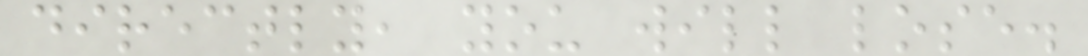directly, you will lose.
